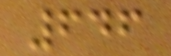646
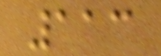113
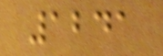1241
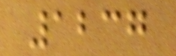1237
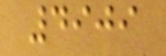4909
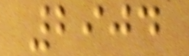2904
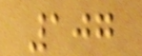107
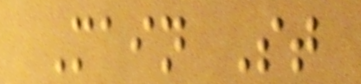Main St
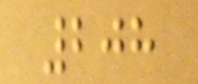208
